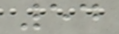54
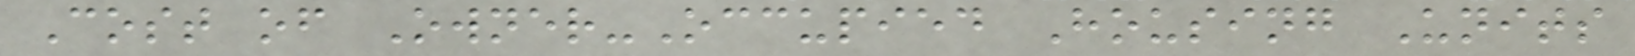Cost of Owner-Occupied Housing Units
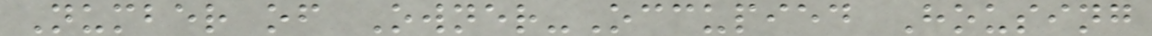Number of Owner-Occupied Housing
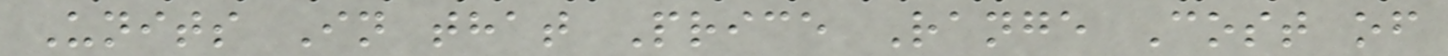Units In that Price Range Cost of
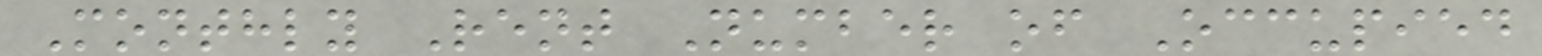Monthly Rent Number of Occupied
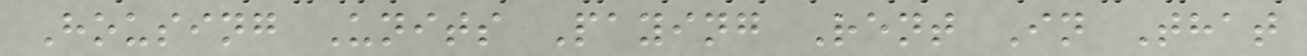Housing Units Paying Rent In That
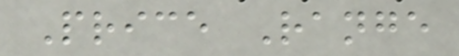Price Range
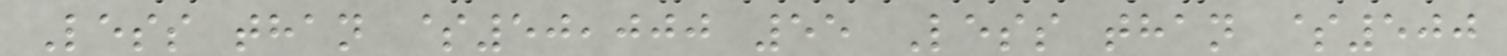Less than $50,000 55 Less than $500
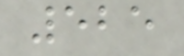525
